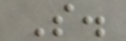S.
